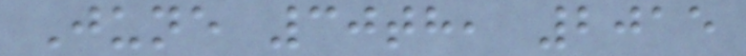June 30th, 2015
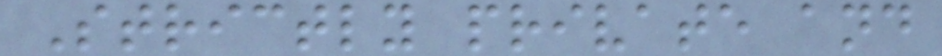Strictly private and
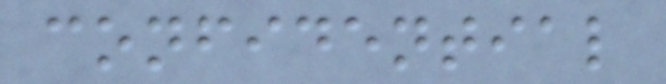confidential
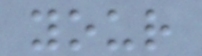your
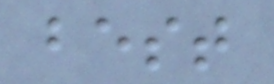best
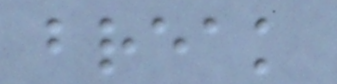break
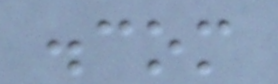.com
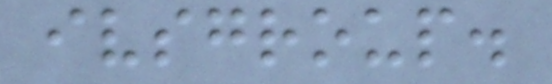ivsgroup.
